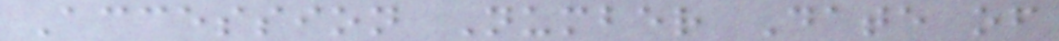Accession Number Date of
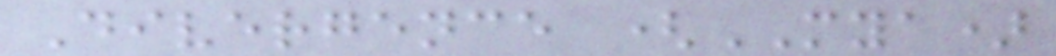Divergence (MYA)
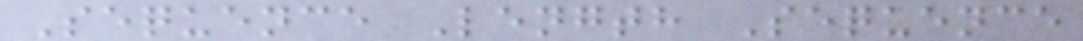Sequence Length Sequence
